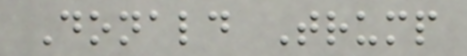Donald Trump
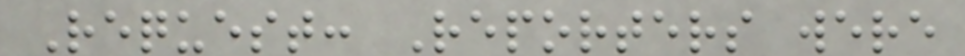Request: Reporters were
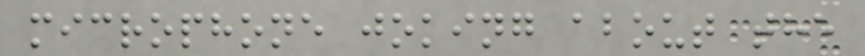microphone joking about the
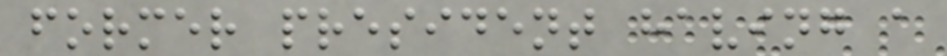former president having a
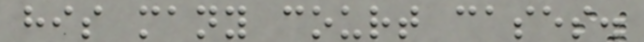his many court cases.
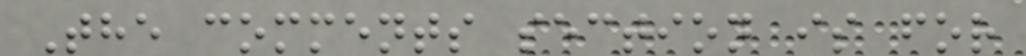The comments section is for
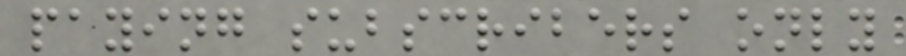paying subscribers only
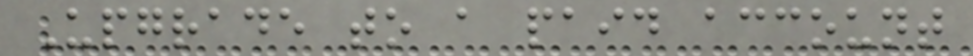Upgrade to a paid account
